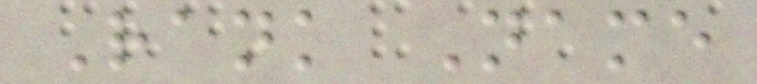Rank Name
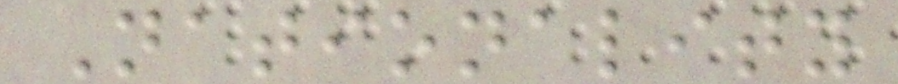Nationality
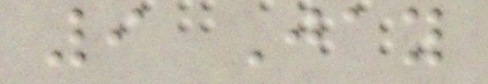9 Jay
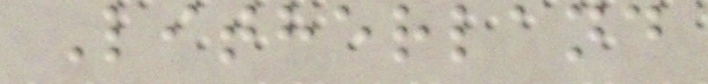Litherland
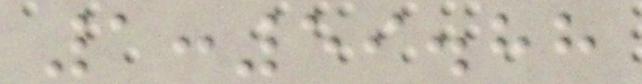1:59.88
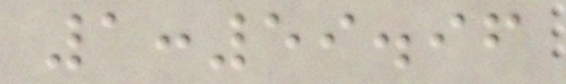1:59.96
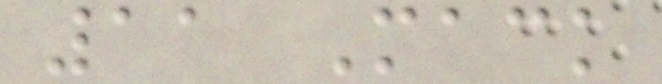11 Mack
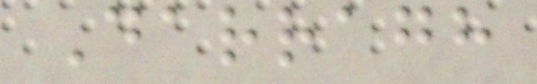Darragh
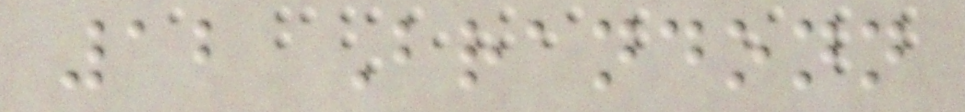12 Brandonn
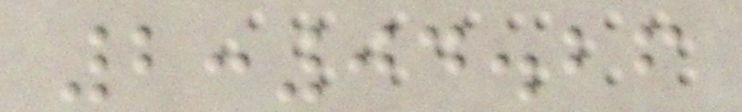2:04.26
